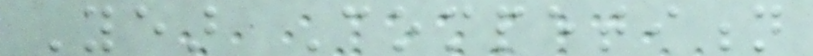Year Competition
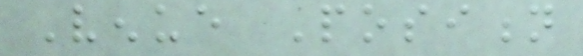Venue Position
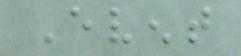Event
